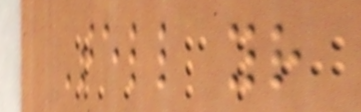Tell your
